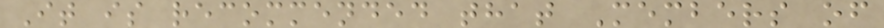It is recommended that Members of
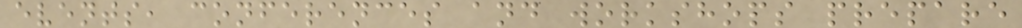events, conferences and workshops prepare
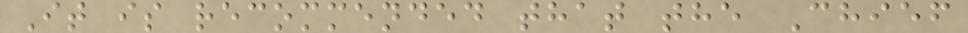It is recommended that the Chief
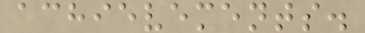achievements.
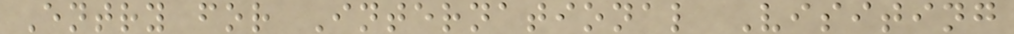Entry for International Visiting
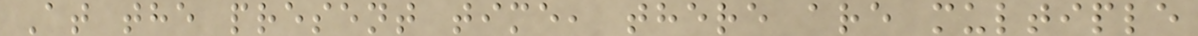At the present time, there are multiple
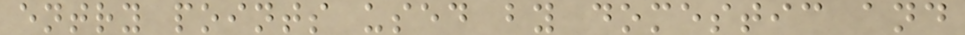entry points used by domestic and
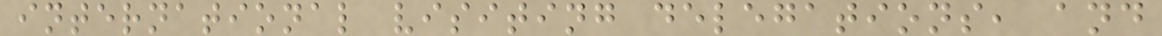international visiting delegations, and
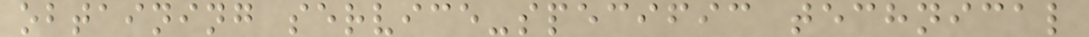obtaining service-specific technical
